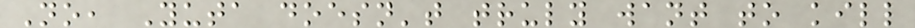No, Yuta doesn't truly want to kill
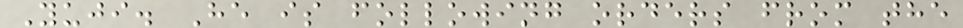Yuji. He is following orders from the
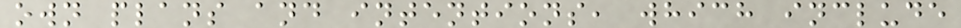own plans and intentions, which include
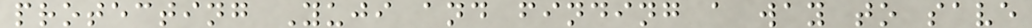protecting Yuji and finding a way to save
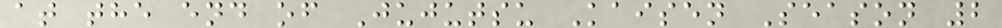at the end of Jujutsu Kaisen Season 2
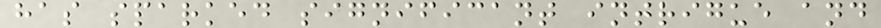has sparked significant intrigue and
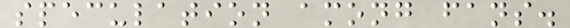speculation among fans.
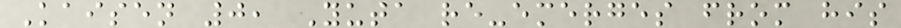Kaisen 0, Yuta re-emerges from his
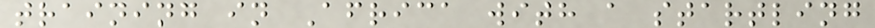training in Africa with a startling
